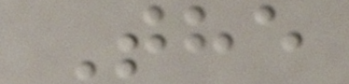The
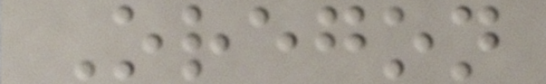Oregon
